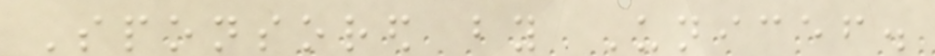Sponsored by Unicef.
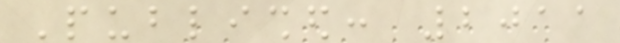Published: 2011
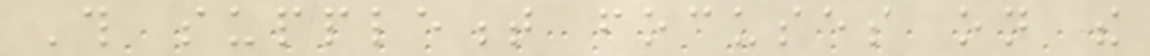This supplement focuses on the
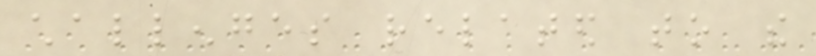challenges related to the
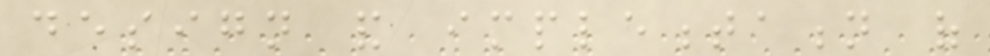design and implementation of
